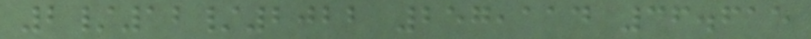2/12/2022 257,114 36.615
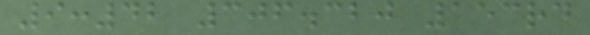9:42 306.320 153rd
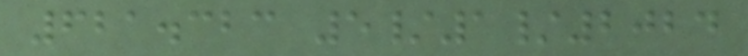621.323 5/1/2024
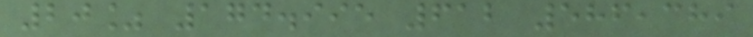20% 174.995 612 586,389
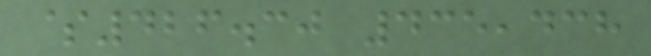$426.30 435,438
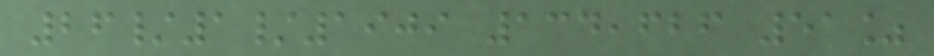26/1/1909 134,626 51%
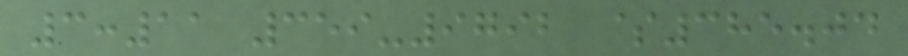3:11 359-9792 $385.04
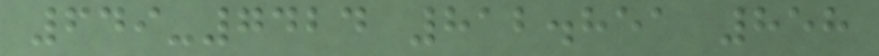649-7424 812.851 858
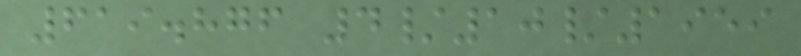619.876 4/10/1959
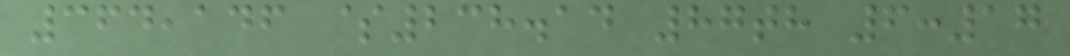364,146 $238.14 87th 6:17
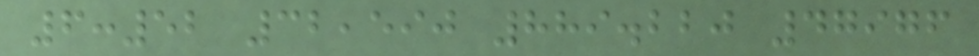6:52 32,590 889.220 47976
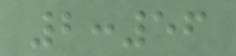2:56
